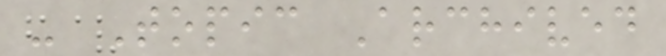- Topic Archived
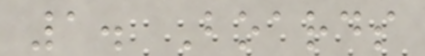1. Boards
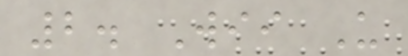2. Wii U
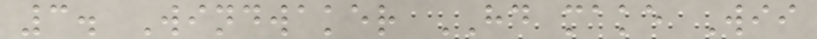3. Windwaker HD make Wii
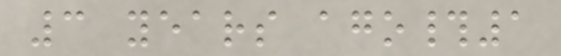3 years ago#1
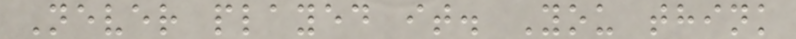Never played it. You think
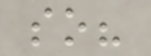so?
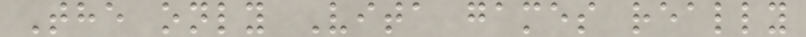The only Vita games really
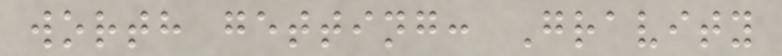worth getting: Gravity
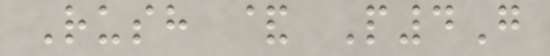Rush & P4G
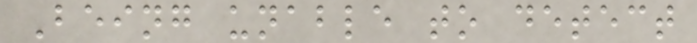Being unable to detect
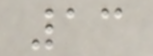13
